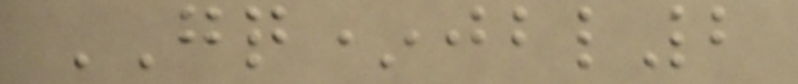GQ*jbl2
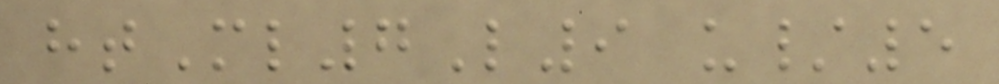htMl7L9 u/5
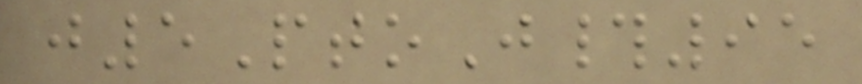j5PtoJ#95
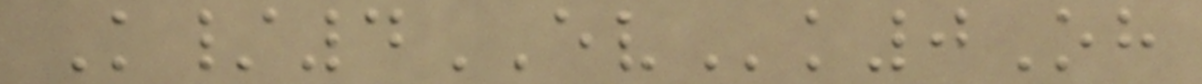K/4EVk0Oh
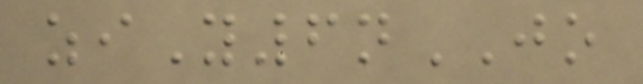ziY6nJO
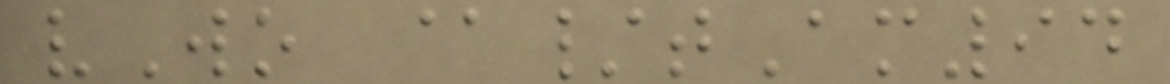vWo @/tAm94
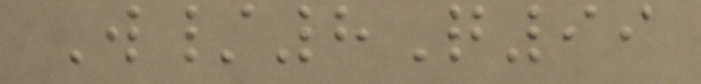W/8Q99
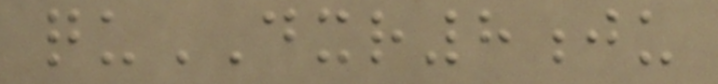quDXR8ju
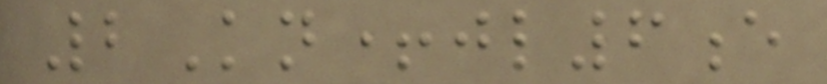2Kn+jl6e
